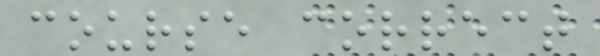course correct
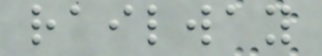railway
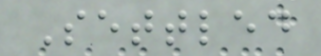Settled
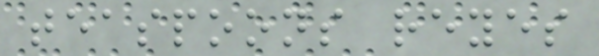teaspoons reyes
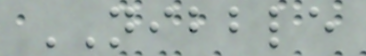NIBBLE
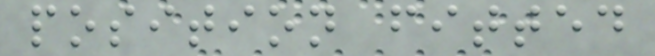position fitted
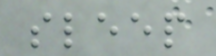sleep
